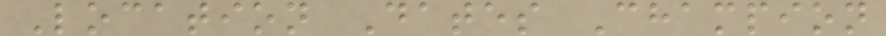Location Dates Champion
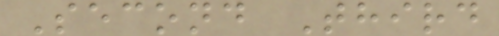Second Third
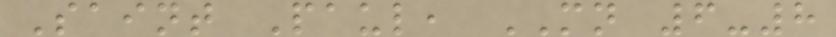Saint Paul, MN 6-8
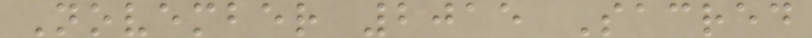November 2015 Sacred
